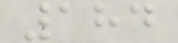184
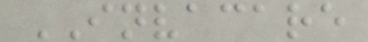INVACARE
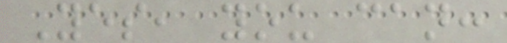Yes, you can:
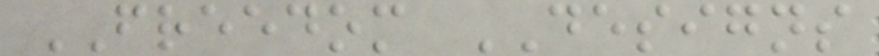FREEDOM DESIGNS
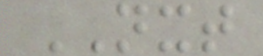NXT
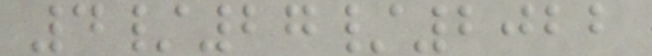4/27/2022
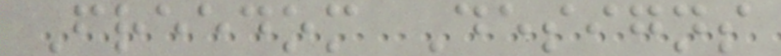Freedom Designs
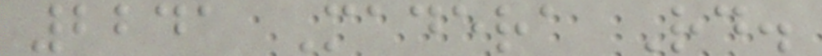2241 Madera Rd.
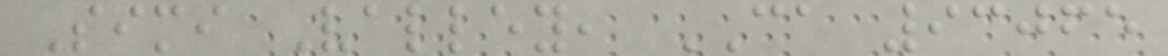Simi Valley, CA 93065
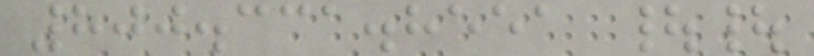800.331.8551 ||
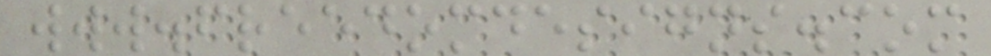www.freedomdesigns.com
